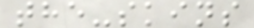the-skins
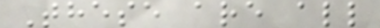These are all
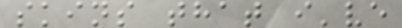skins that i've
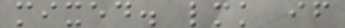mixed. lmk if
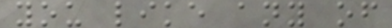you like any of
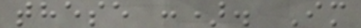these :). Im
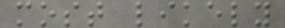most likely
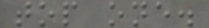top one.
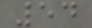54
